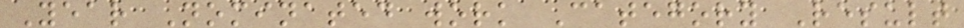Year Nominated work Category Result
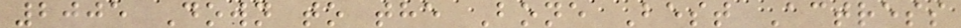2005 Down to the Bone Best Actress
